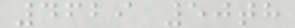4629 50th
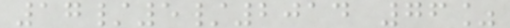17/5/2014 76%
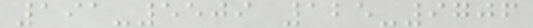191-5509 125-9706
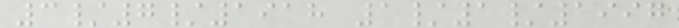3/7/1918 1/1/1997
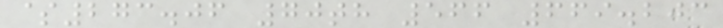$273.06 70th 566 669.203
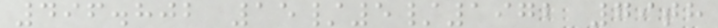496.802 15/5/1972 79th
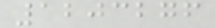1203276
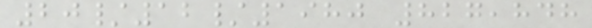20/12/1980 827,848
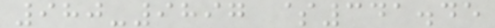980-9897 $341.45
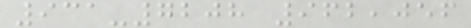931-7208 962,056
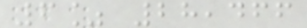6% 28,466
